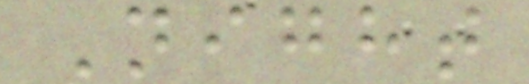Night
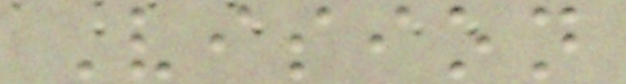Vision
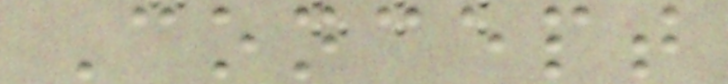Concept
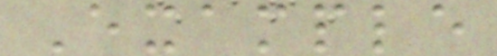Example
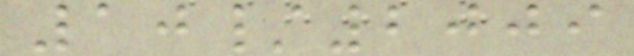10/2009
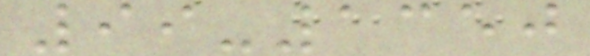99-1350
